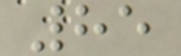85
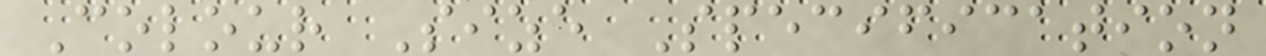Colour Size Specification
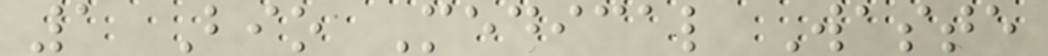1 Bio Medical Waste
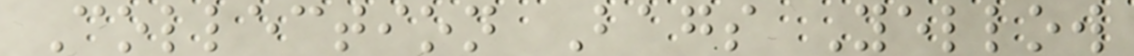Collection Bags Yellow
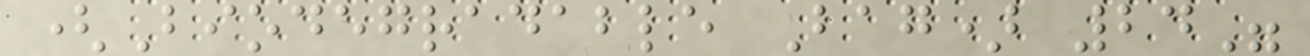(Biodegradable Bag) 24"
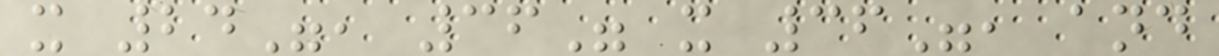x 24", 36" x 36", and
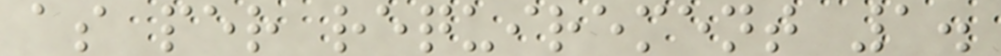as per requirement 1.
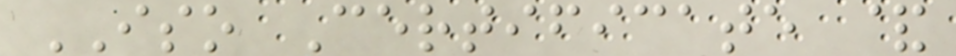ISO Certificate &
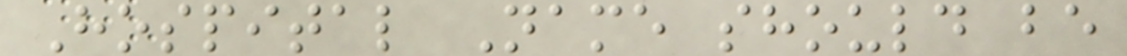Hospital Name should be
